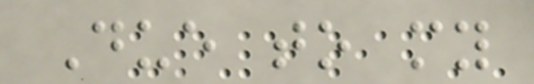Due to my
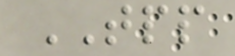TPP
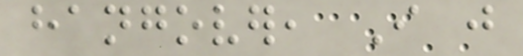hangover, I just
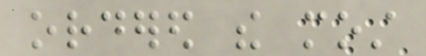ordered the most
